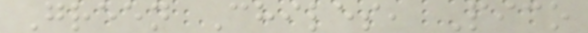Green Chiles, Pico
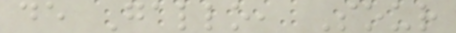de Gallo, Sour
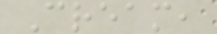Cream,
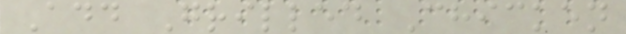Add Grilled Chicken
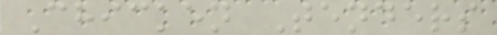Chicken Tenders
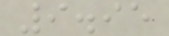9.95
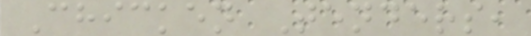Chicken Tenders,
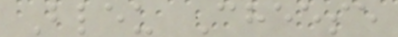Bleu Cheese
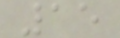15
